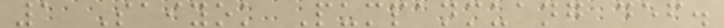1 Saiyok Pumpanmuang def.
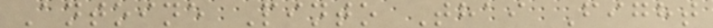Antoine Pinto Thai Fight
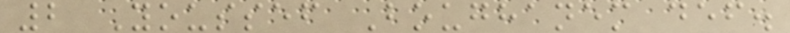2 Youssef Boughanem def.
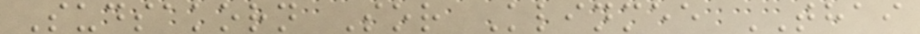Sudsakorn Sor Klinmee THAI
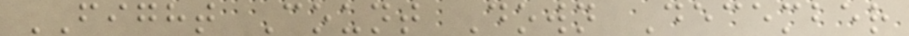FIGHT Count Down December
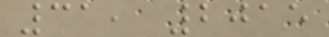31, 2015
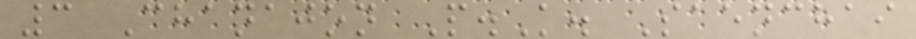3 Chanajon P.K. Saenchai
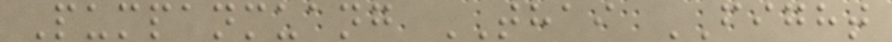Pumpanmuang THAI FIGHT
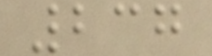237
